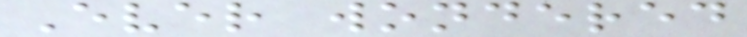Ever wondered
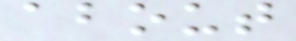about
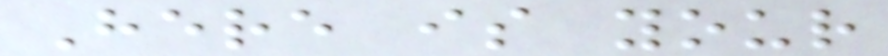Here is your
